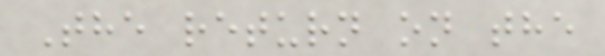The return on the
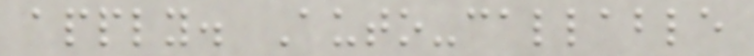apply. Auto-callable
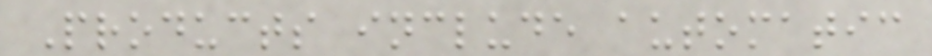Products include automatic
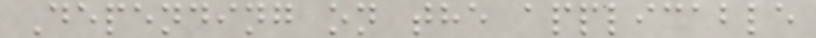Depending on the applicable
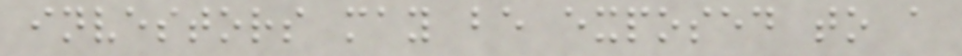investors may be exposed to a
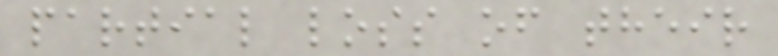partial loss of their
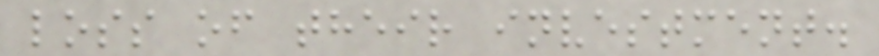loss of their investment.
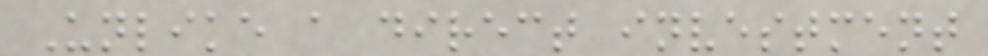Unlike a direct investment
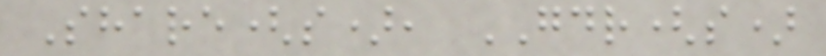Share(s), GDR(s)
